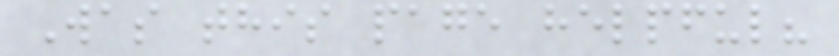Was this page helpful?
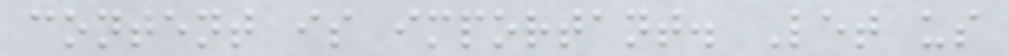content is important. Let us
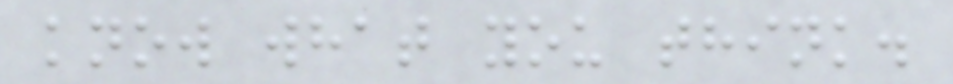know what you think.
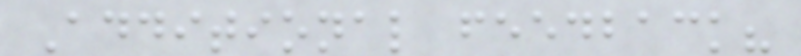Additional feedback?
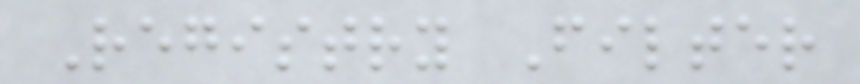Registry Filter
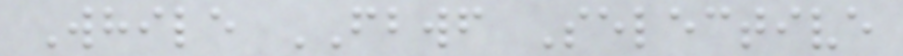While FBWF Selective
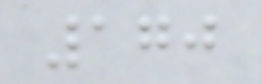170
